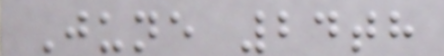June 24th
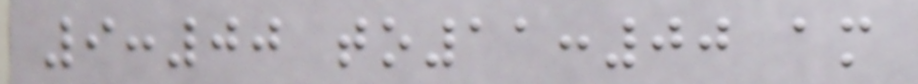9:00 to11:00 am
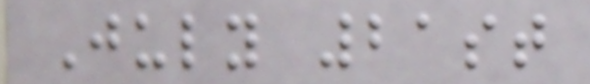July 21st
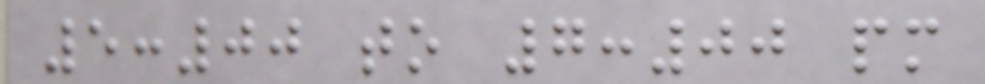5:00 to 7:00 pm
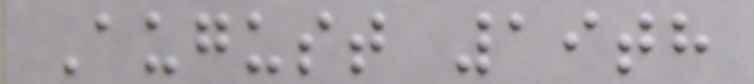August 19th
